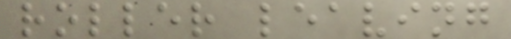roller leaving
